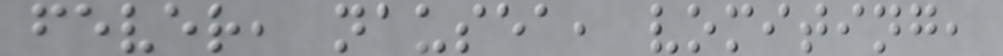fever, nausea, vomiting,
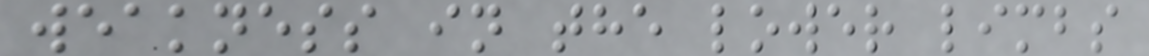weakness in the lower limbs
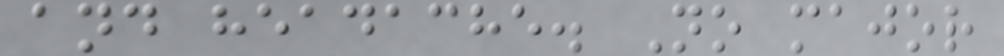and headache. No major
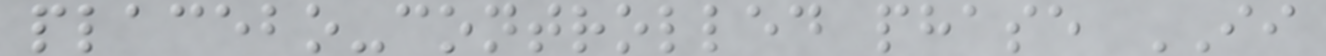placebo-controlled phase II
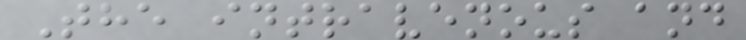The intravenous and
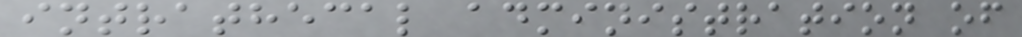intrathecal administration of
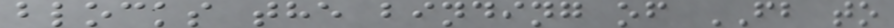blocks the binding of FB to
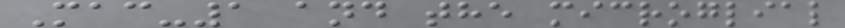Mac-1 and the microglial
